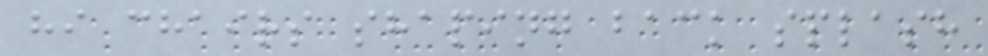hi chairs shaping back splash
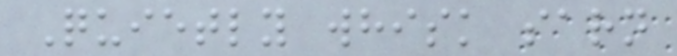Quietly whisk sarn
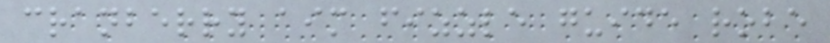cranberry aim fizzle guide robe
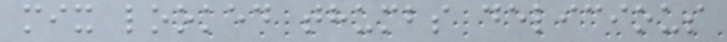mix looked thumbs delicious
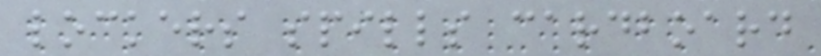lockers spills cardboard
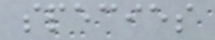species
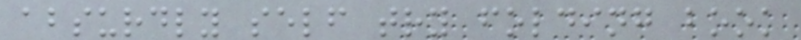absurdly self try folding book
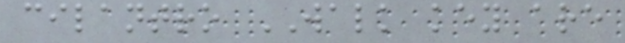cilantro WALK key are
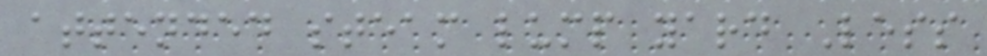attended steam lump yard Less
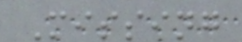Missing
